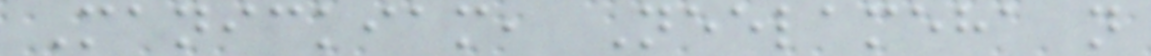Manickiam, Neelameha n
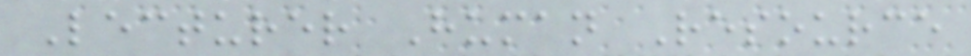Lecturer Human Resource
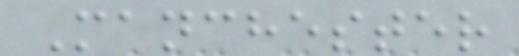Manchester
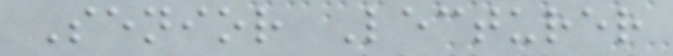Senior Lecturer
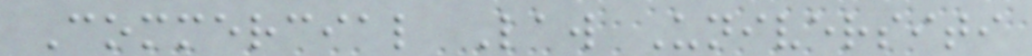Commercial Law Universiti
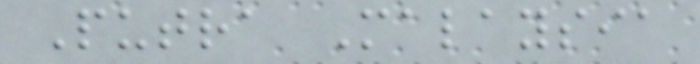Putra Malaysia
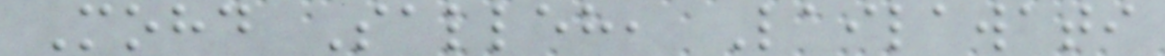Mohd Salleh, Lailawati
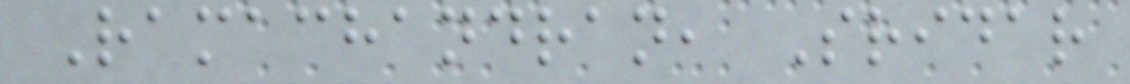Ramachandran, Sridar
